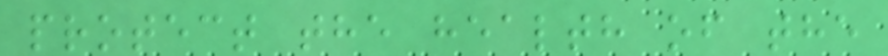protect the health of the
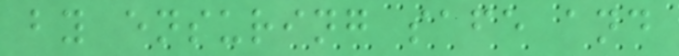by ensuring safe and
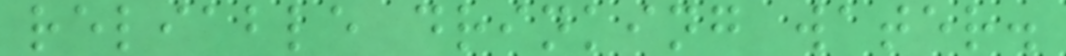reliable drinking water.
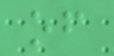of
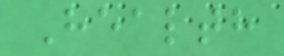Health
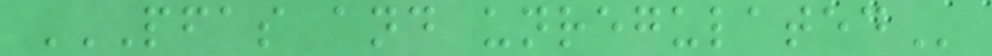PFAS AND UNREGULATED
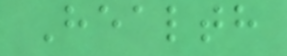Health
